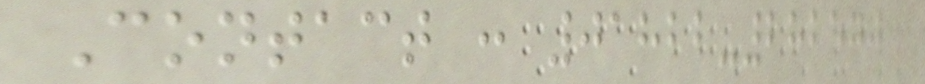Contact : 01822-282570
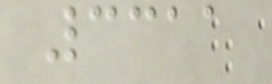3311
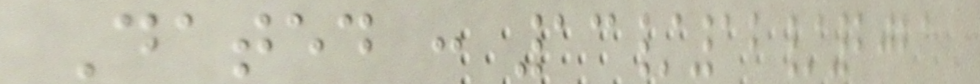Dated : 13/12/2021
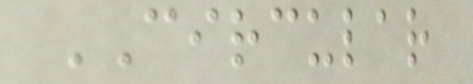CIRCULAR
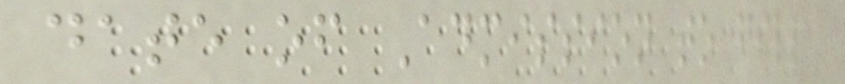date of Admission to fill
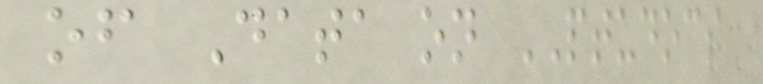of Data on PTUDOCS
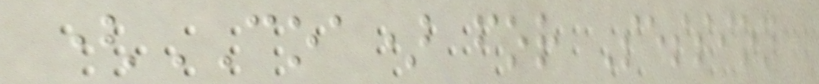(COA) for Session
